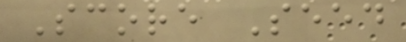Score Seed
